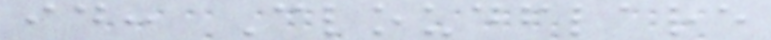id: Cloudflare
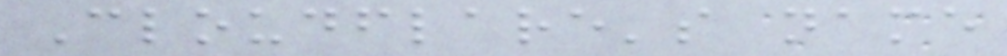Cloudflare's name
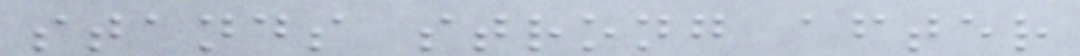stands strong after
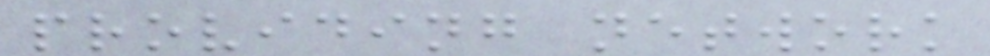providing network
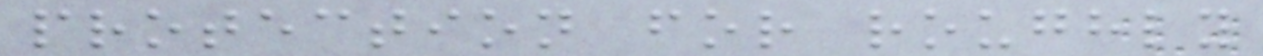protection for roughly
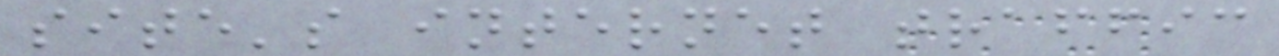site's internet traffic
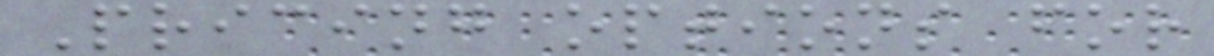Pricing options for
